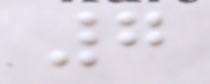7
